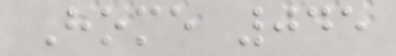Home 045
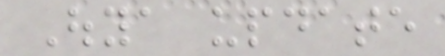Ouya update
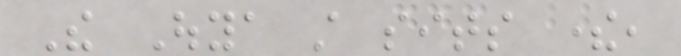The Ouya still sits there,
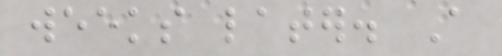weeks later. A
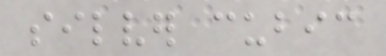silver cubic
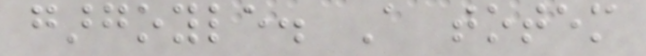gargoyle. A totem
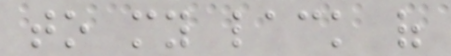to my lack of
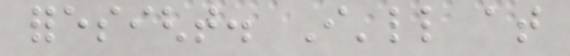foresight. I'll at
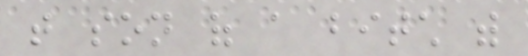that son of a bitch with
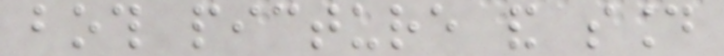both picture and sound
